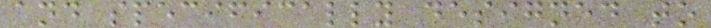and specifically designed to
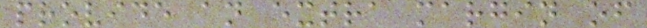provide an extra margin of
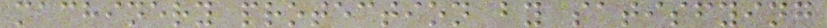machinery protection by satisfying
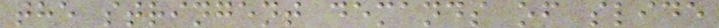the stringent demands of slide
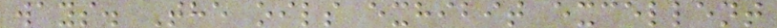ways. The oils exhibit excellent
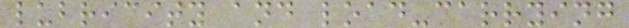lubricity and load-carrying
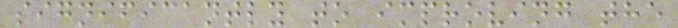significantly to improving the
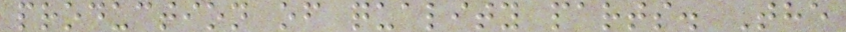production of quality parts. The
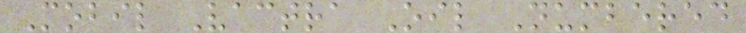Mobil Vactra Oil Numbered
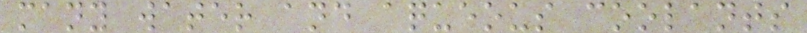many water and aqueous coolants
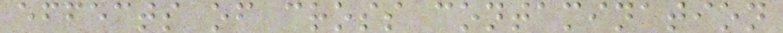effects of cross contamination
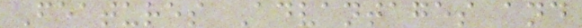Features Advantages and
